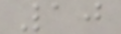10
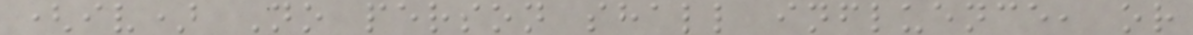(iv) No person shall influence, or
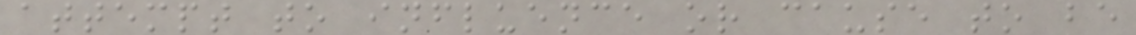attempt to influence or cause to be
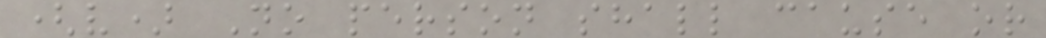(v) No person shall cause or
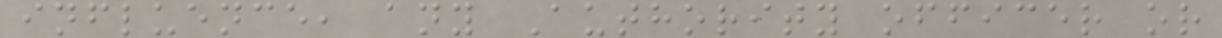influence, any Authority officer or
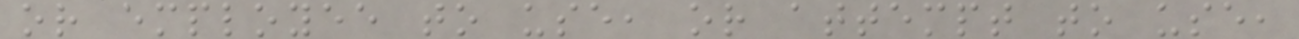or employee to use, or attempt to use,
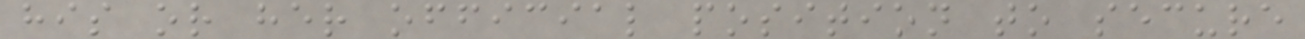his or her official position to secure
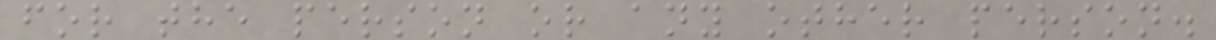for the person or any other person.
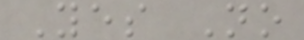Yes No
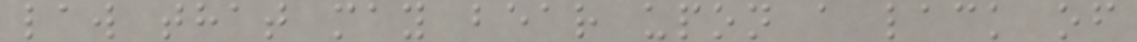law that may bear upon a lack of
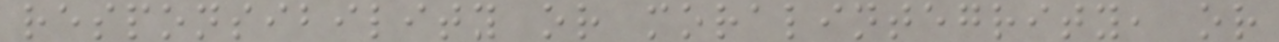responsibility or moralintegrity, or
